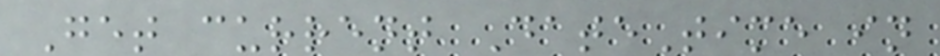Get current DateTime in
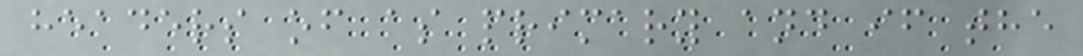headers of as primary and if the
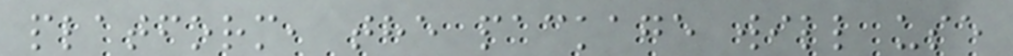platform, the package will use
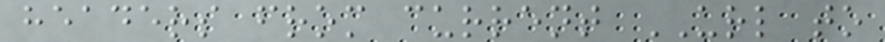headers from current URL to
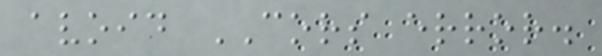avoid CORS error.
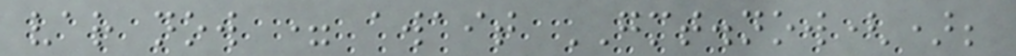var now = await GMT.now();
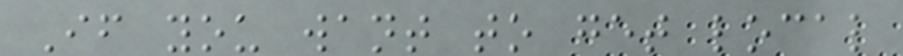If you want to get local
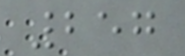257
